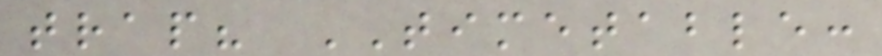trap? TIMETABLE:
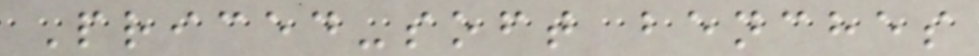Priced-soft benches
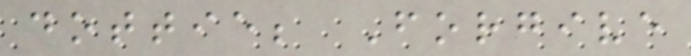dottie; Forgive
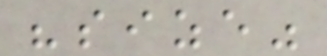"size"
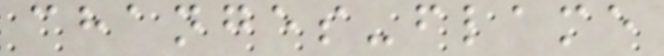changes-flame
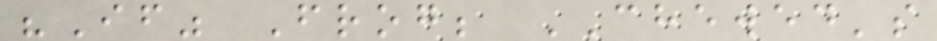"If" Frog; CHEWED's
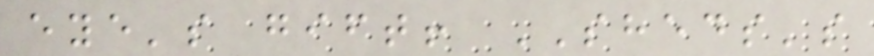eye's gift! SHEDS's
